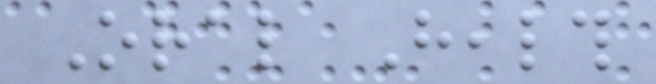Oral Health
